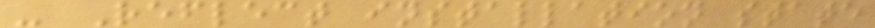- Reflect installation state
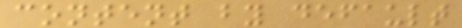content by default
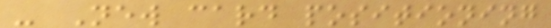- New card positioning
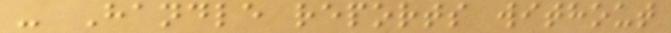- Handle reports without
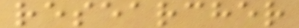researcher
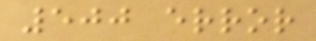500 error
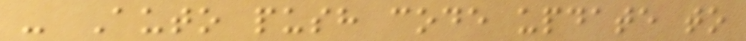- Auto push code update to
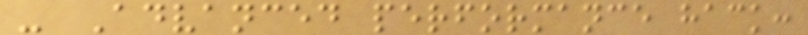- Advanced performance hack:
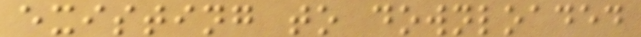existing to downloaded
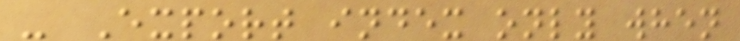- Export index only when
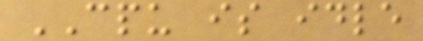CPU is idle
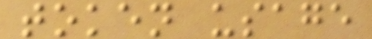token usage
